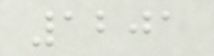1201
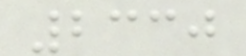2330
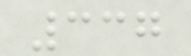337
